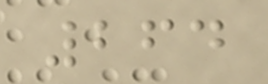264
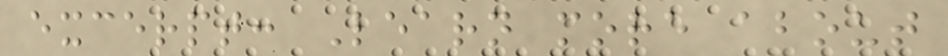excerpt: Learn more about
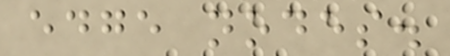edge nodes.
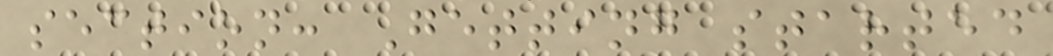section: Getting started
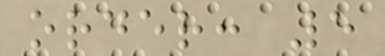order: 5
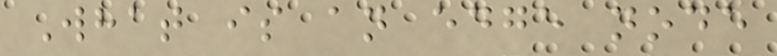What is an edge node
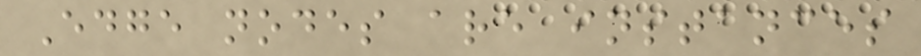Edge nodes are instances
